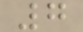7
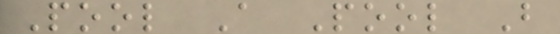Pool A Pool B
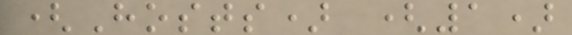(Hosts) (1)
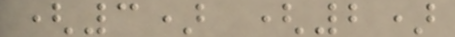(3) (2)
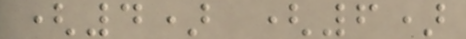(4) (6)
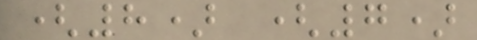(8) (7)
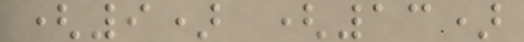(9) (13)
